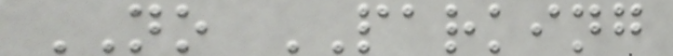NO PARKING
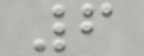6
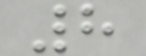8
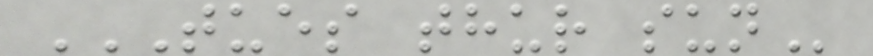TUES THUR SUN
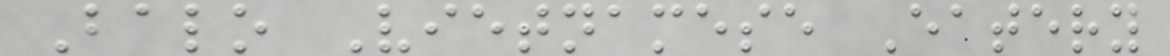Balo Vietnamese Eatery
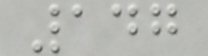147
